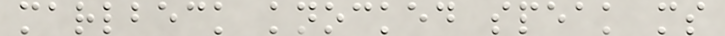marlbeck knocked speak ms
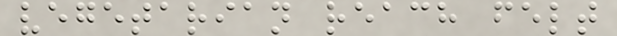vegetarian reach felt
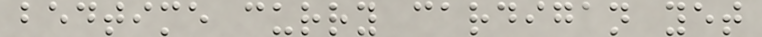bedtime curry cardigan yet
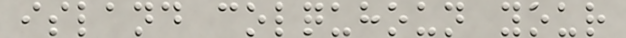island colquhoun your
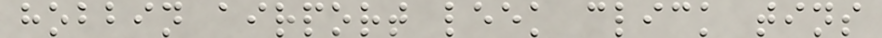hobbin airport leek click tins
